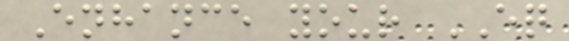Enhance your EQ
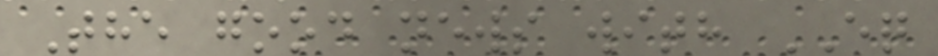The good news with EQ
